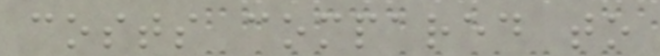costs compared to
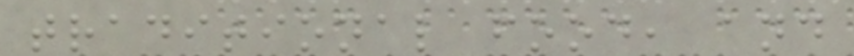traditional food, and
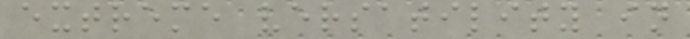extreme versatility in
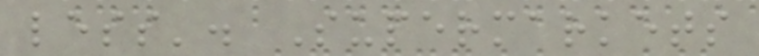less'. Supermarkets
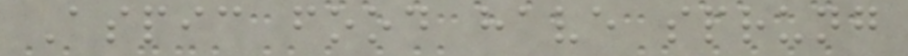Aspic food have sprung
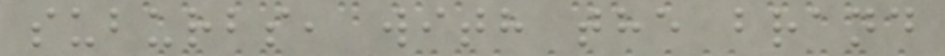suburbs, with the brand
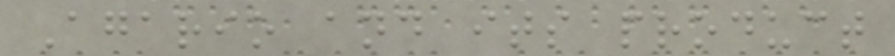Agario and its product
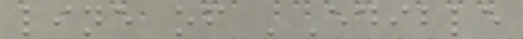line of 'Edible
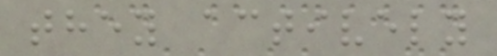they actively
